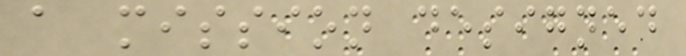a mission designed
